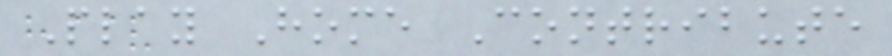Play Home Contribute
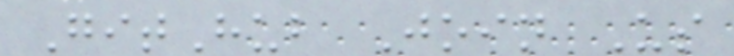GitHub Join Us
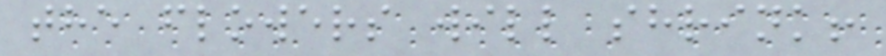the flowers will shrink!
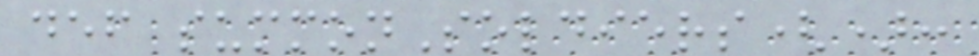def summonSoldiers():
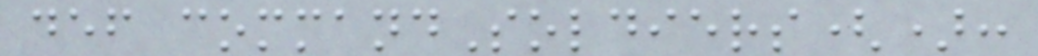def commandSoldiers():
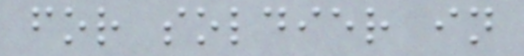for soldier in
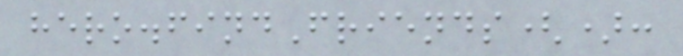hero.findFriends():
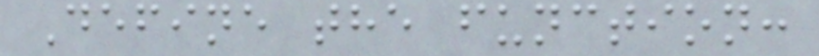Define the function:
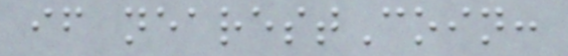if nearestCoin:
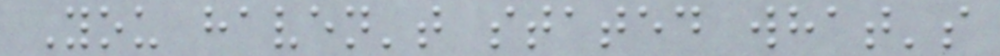You haven't stated what's
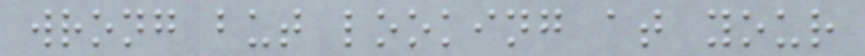wrong but looking at your
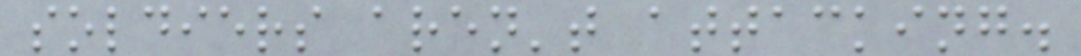soldiers aren't attacking.
